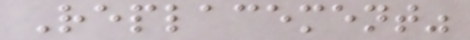Replacement"
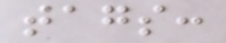tags:
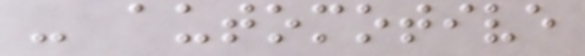- automotive
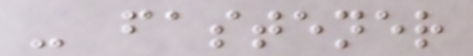- fastener
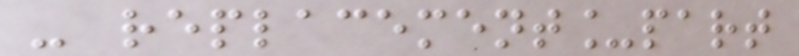- replacement_part
